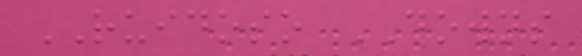RUIDOSO DOWNS
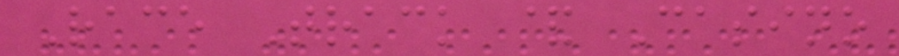Race Track & Casino
